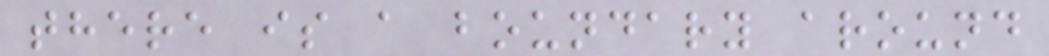there is a boundary around
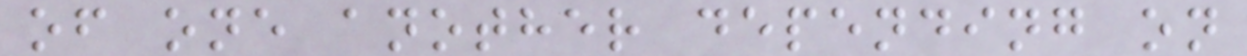of one another depending on
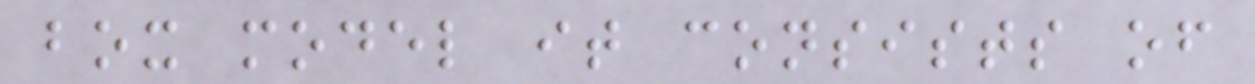box model it consists of
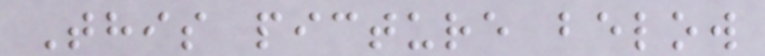This picture below
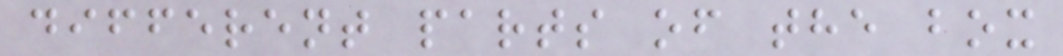different parts of the box
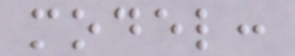model:
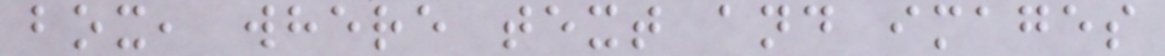box, where text and images
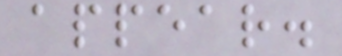appear.
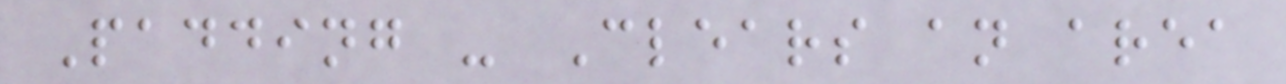Padding - Clears an area
